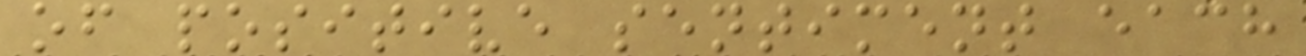of positive sentiment each
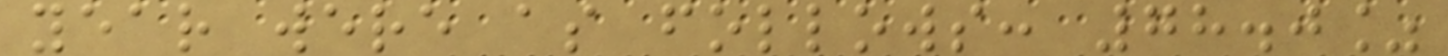year were as follows: 78.0%
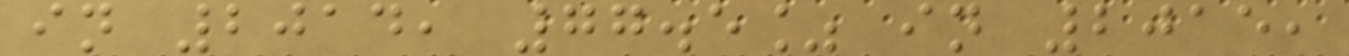in 2014, 77.5% in 2015,
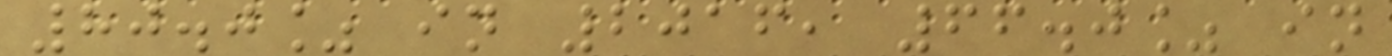80.0% in 2016, 66.0% in
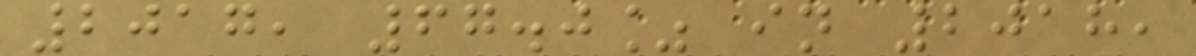2017, 67.0% in 2018,
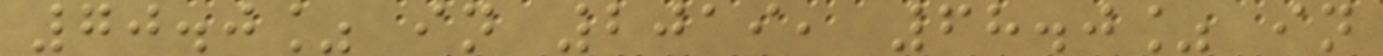70.0% in 2019, 68.0% in
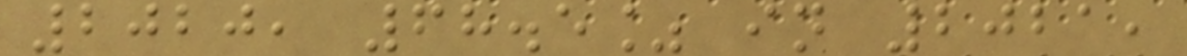2020, 68.5% in 2021,
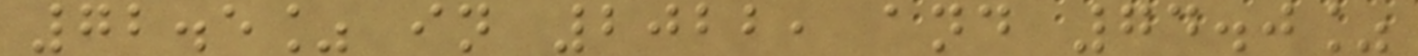72.5% in 2022, and 74.0%
